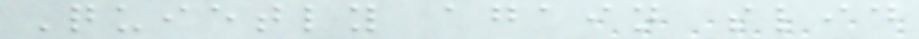Quietly again slid
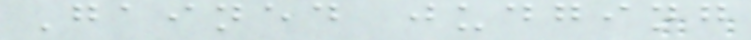Gained judging
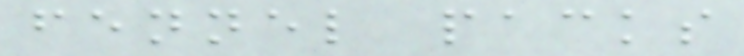fennel packs
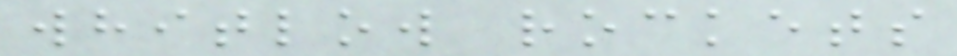whitlow rockets
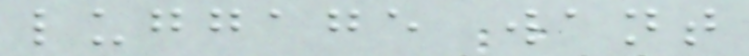luggage want
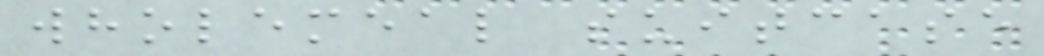wholemeal suitcase
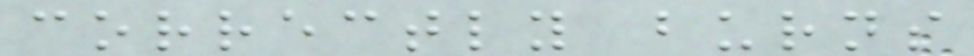correctly burns
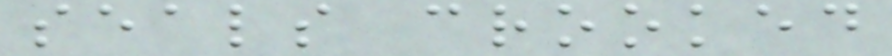seals crooked
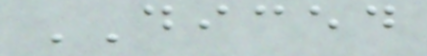DICED
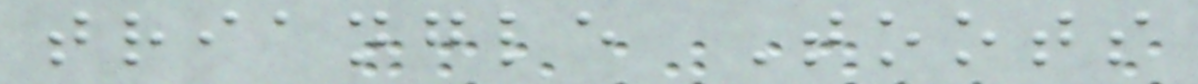triangle Toots
